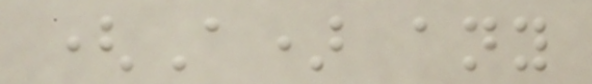(A) any
